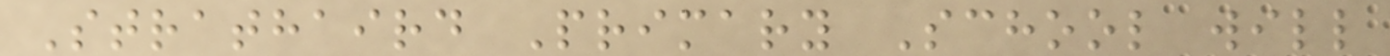Strathaird Primary School will
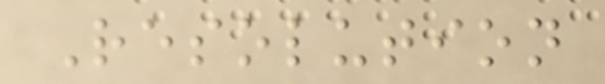Resolution
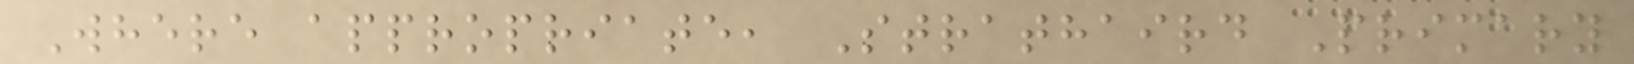Where appropriate, Strathaird Primary
